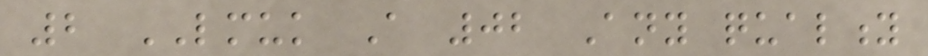2 LMUK A 02 Any quality
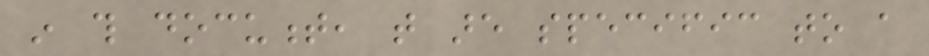in this document, that are specific to a
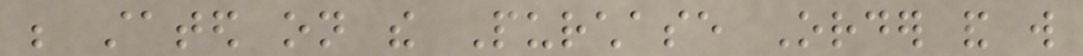be stated on the Purchase Order and will
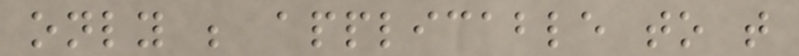only be applicable to that
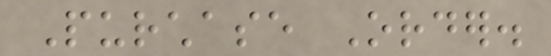Purchase Order.
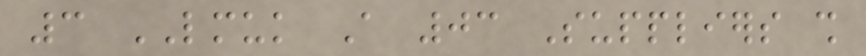3 LMUK A 03 Suppliers shall
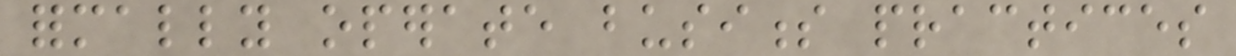formally operate business practices
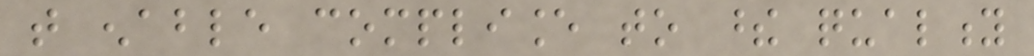that enable compliance to these quality
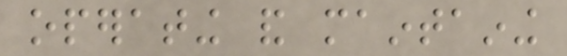operating and maintaining
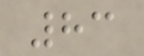83
